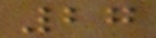27
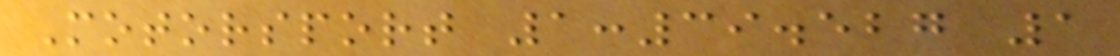Motorsport 1:39.527 1
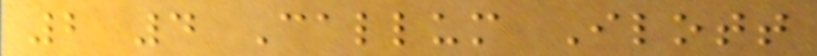2 4 Callum Ilott
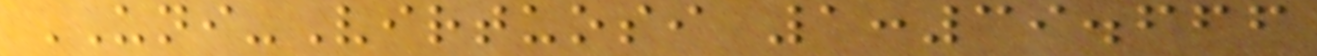UNI-Virtuosi 1:39.666
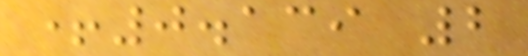+0.139 2
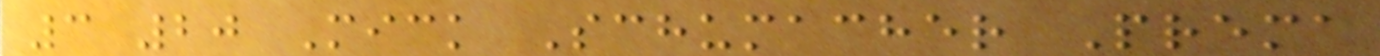3 20 Mick Schumacher Prema
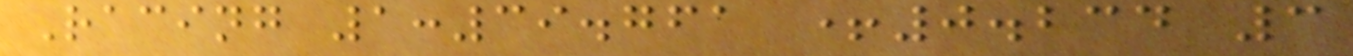Racing 1:39.761 +0.234 3
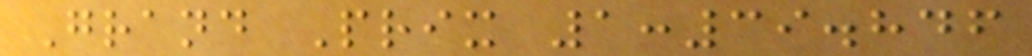Grand Prix 1:39.846
